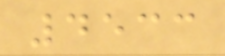4533
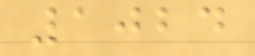1024
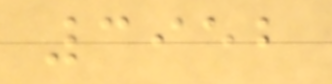3952
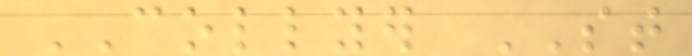COLLYER ST
